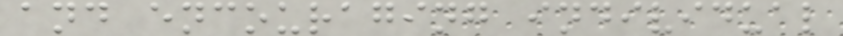and encouraging individual
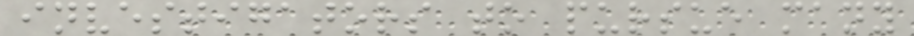investigators to pursue many
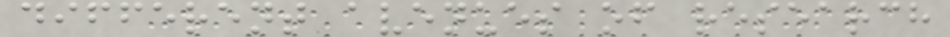different avenues of research
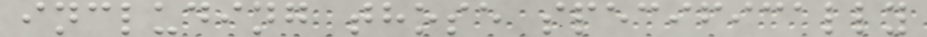including those specifically
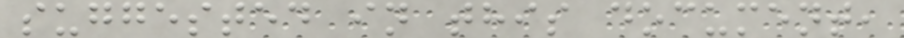suggested in this document,
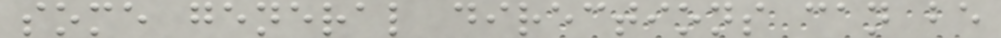some general directions can be
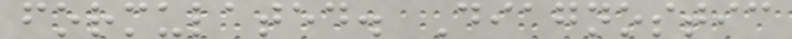formulated. Diagnostic
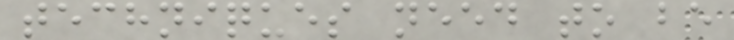techniques need to be
